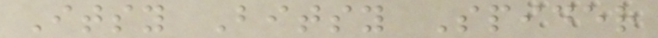Itsy Bitsy Spider
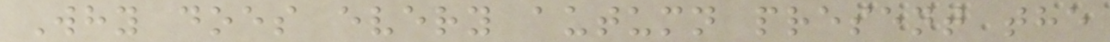Why does every autumn present the
